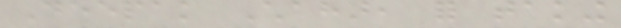Deepak Chahar, for taking
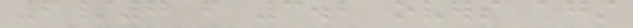6/7 from 3.2 overs against
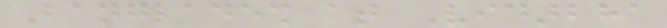Bangladesh at Vidarbha
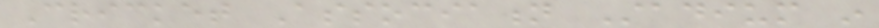Cricket Association Stadium in
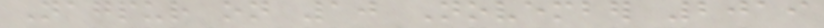Nagpur on 10 November 2019
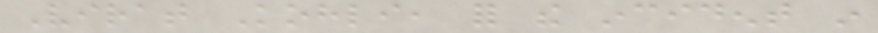Virat Kohli, for the incident in
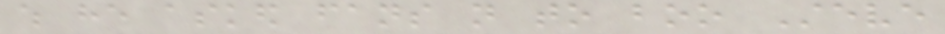which he asked fans not to boo Steve
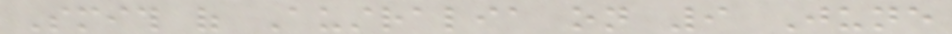Smith of Australia on 9 June
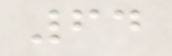64
